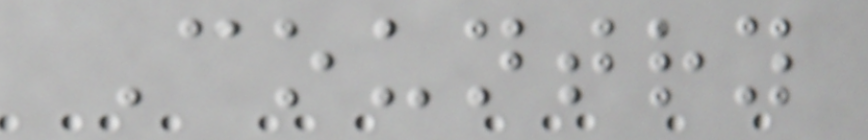Country
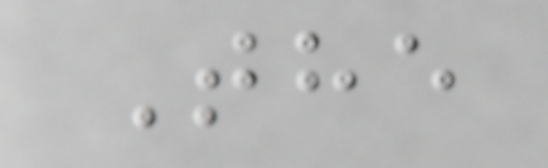The
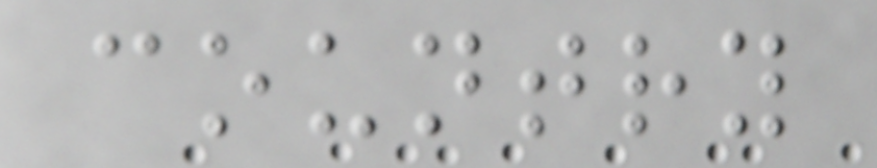country
